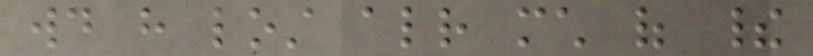would have lost already much of their
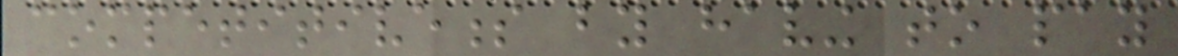competitiveness by having to pay
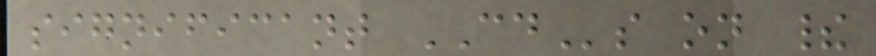significant CDs on their
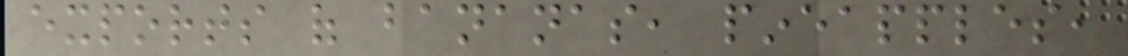exports of bananas, pineapples,
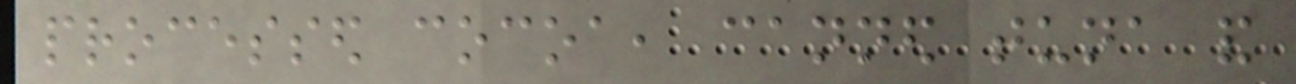processed cocoa, canned tuna and
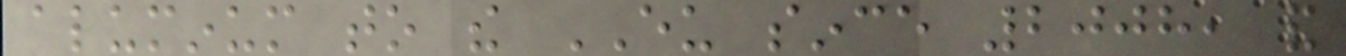aluminum to the EU since 2008, and
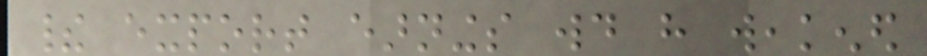their export earnings would have weakened
